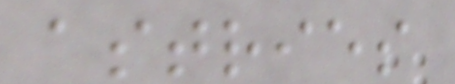astries
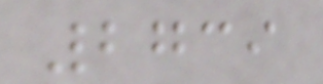2739
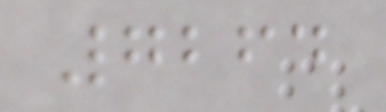7264
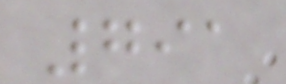791
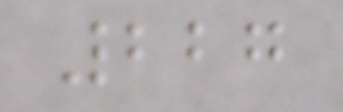227
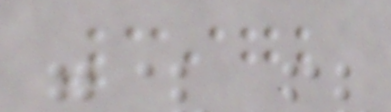3972
